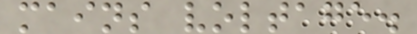mains voltage.
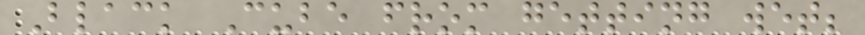Black Cube from getting wet;
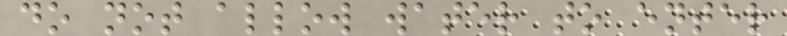do not allow water to enter
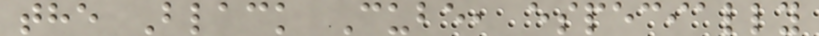the Black Cube, especially
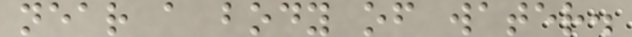near a body of water.
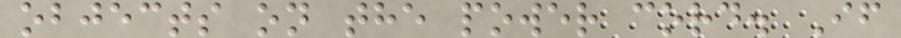objects on the power cord. If
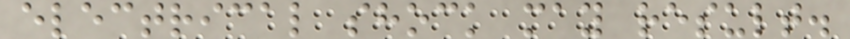electrical shock may result.
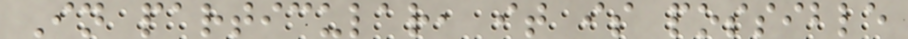In particular, it is possible
